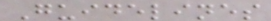Guidelines
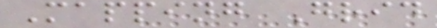Mapping Grid
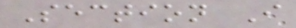Section I
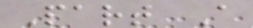Part A
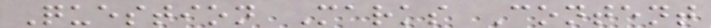Question Marks Content
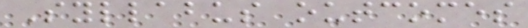Syllabus outcomes
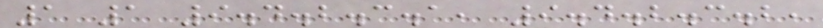1 1 9.4.2.3.1, 9.4.2.3.2,
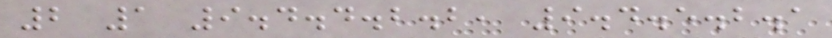2 1 9.4.4.2.2, 9.4.5.2.1
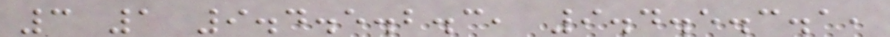3 1 9.4.5.2.3, 9.4.5.3.1,
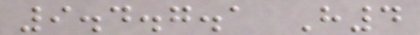9.4.7.1 H4
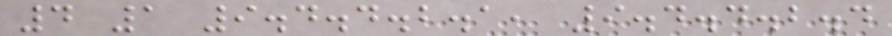4 1 9.4.4.2.1, 9.4.4.2.4
